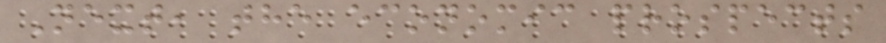Next, the economic prospects
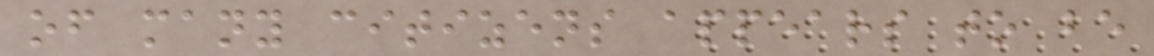of many citizens appears to be
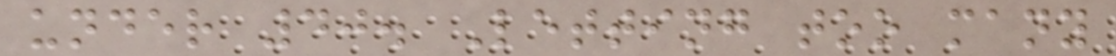under 40. Letting too many
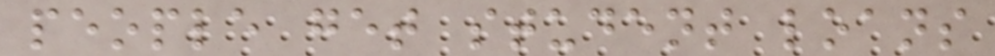people get student loans
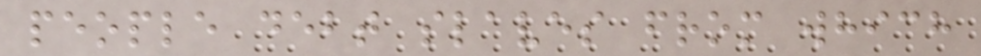people debt slaves from which
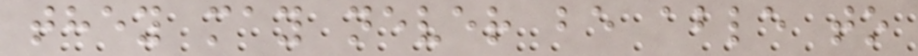they may never be able to
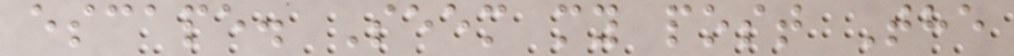escape. Seem my post The
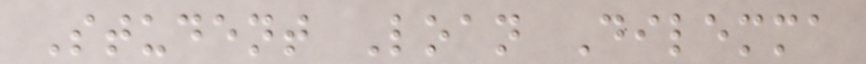Student Loan Dilemma
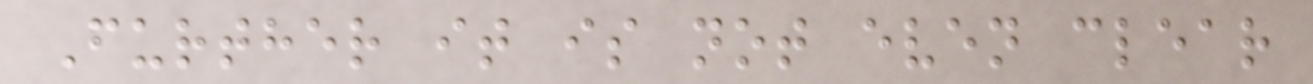Further it is not even clear
